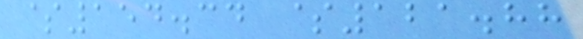$154.34 $121.88
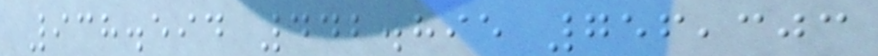938.594 442.895 756,303
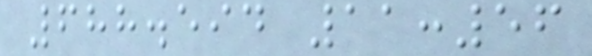688.594 11:56
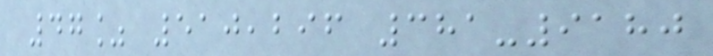47% 510,296 381-9180
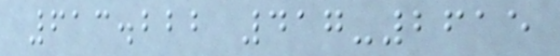613.222 417-2615
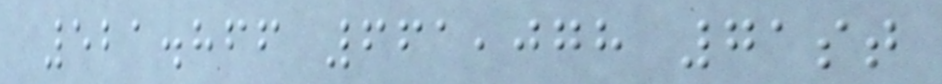521.866 661,078 71st
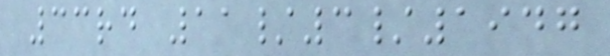33rd 11/3/1947
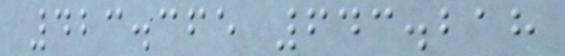423.365 643.218
